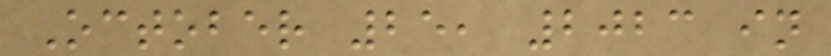October 25, 2023 in
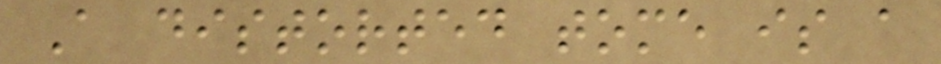A distorted tome is a
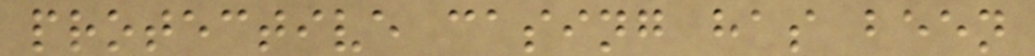protective casing has been
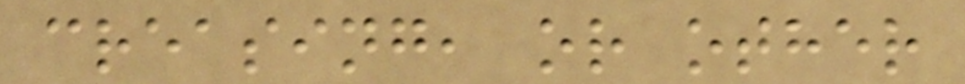creasing, or other
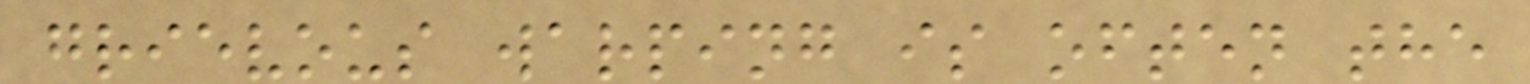grievous warping is often the
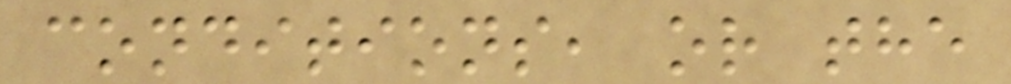conditions, or the
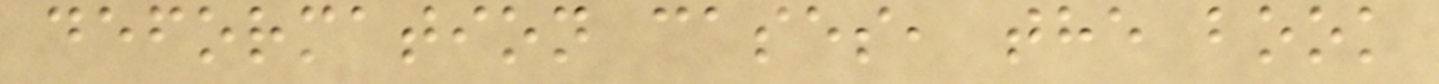deformation cases, the book
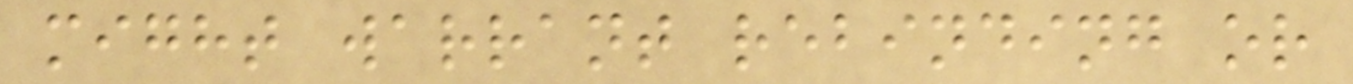might warrant rebinding or
